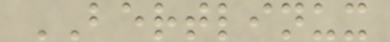BERTLINUX
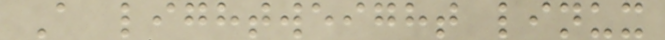A lightweight linux
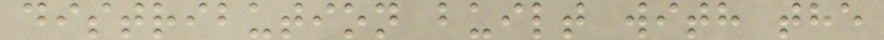distribution built with the
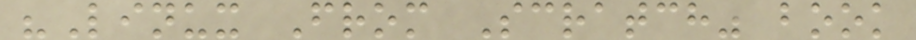"Linux From Scratch" book
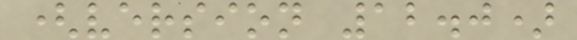(version 12.0)
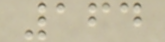164
